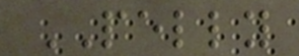PELLY
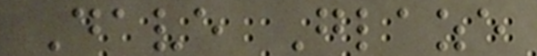Dave Glaze
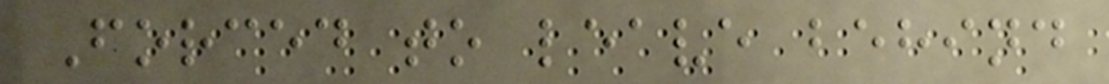Forced to leave behind
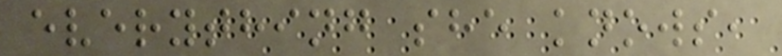everything she knows,
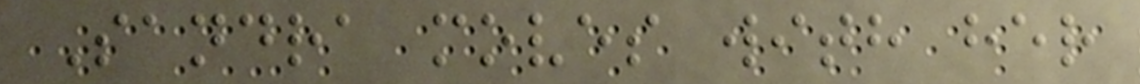Sandra moves with her
